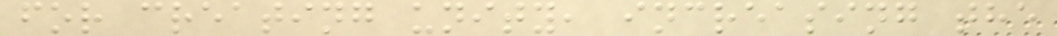for creating unity, increasing the
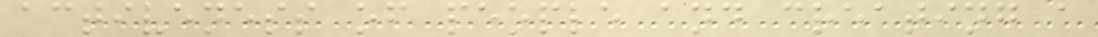activeness of people and creating a
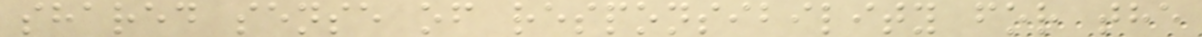shared sense of responsibility for the
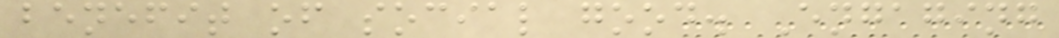benefit of social good. Engaging
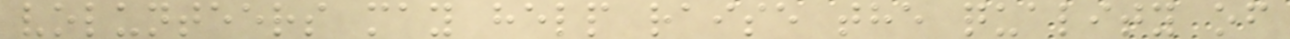volunteers may help raise the quality of
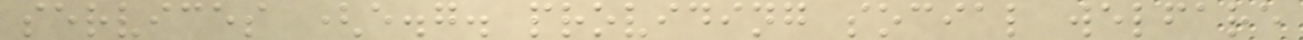services (e.g. providing social welfare
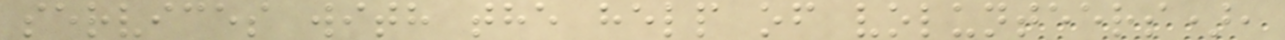services with the help of volunteers),
